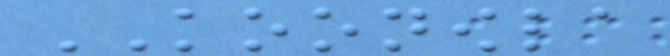KOONOWLA
